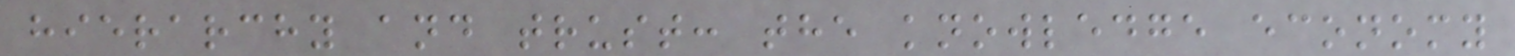hierarchy and trust: the knowledge economy
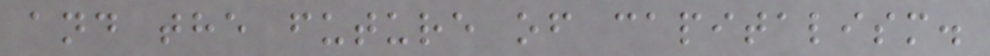and the future of capitalism.
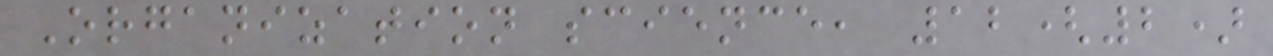Organization science, 12(2)
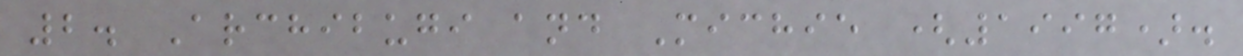2. Archibugi and Michie (1997).
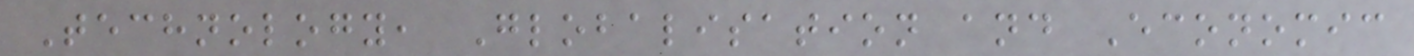Technology, Globalisation and Economic
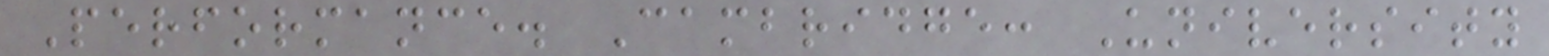Performance. Cambridge: University
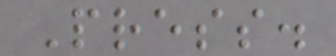Press.
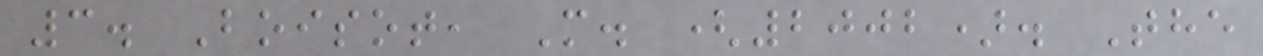3. Boisot, M. (2002). The
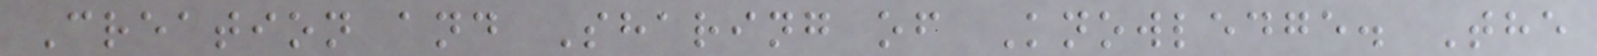Creation and Sharing of Knowledge. The
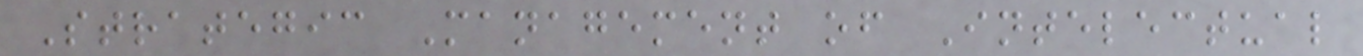Strategic Management of Intelectual
